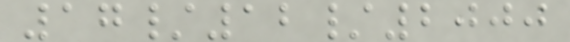17/12/2000
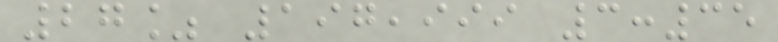27% 197,999 3:35
